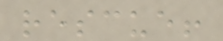rescue!
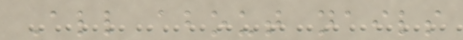All about nails
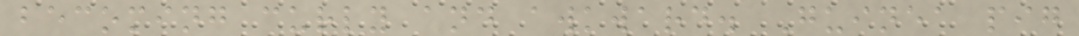becoming curly and awkward. Guinea pig
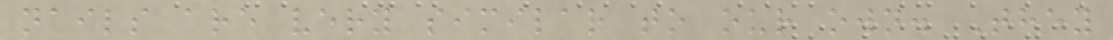nails are very similar to our own. They
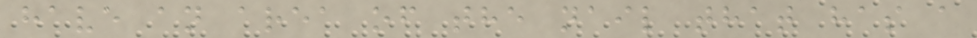have an area of the nail that has a
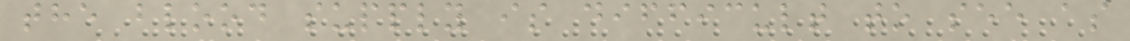the blood supply is difficult to see as
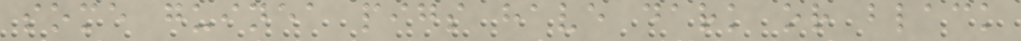some guinea pigs have dark or black
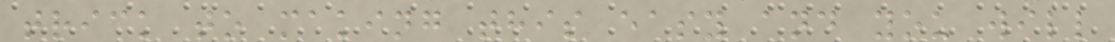trick to making this easy and you will
